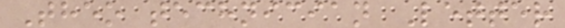Theo technician Letter
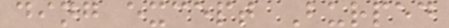ding except Burped
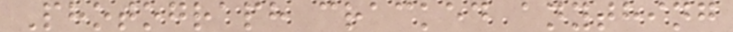Photograph cracked anything
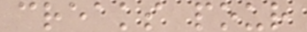creaks pour
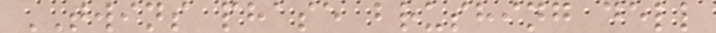TWINS phase brushing dell
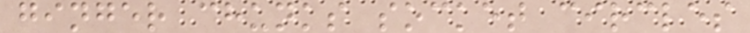ginger chunks socket circles
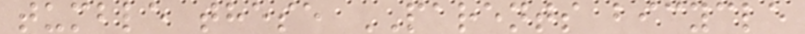tumble these PARENTS bicycle
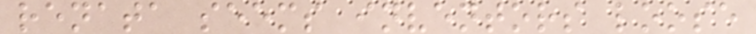renata seems inventors loose
